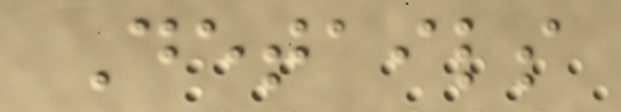Details
